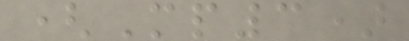(Mp3)
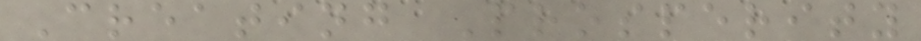Creating Prosperity
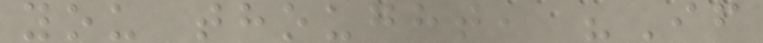you thought, "If
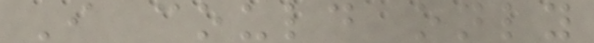I could only
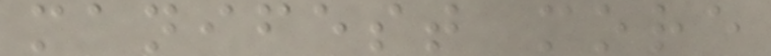manifest more
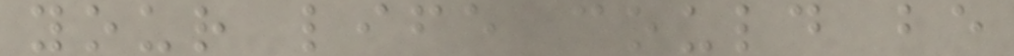your life could be
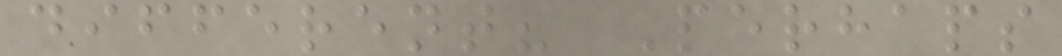different? Perhaps
